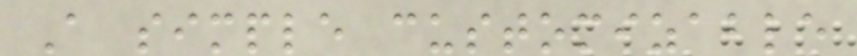A simple customizable
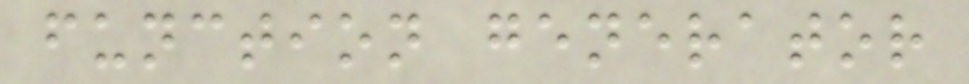function generator
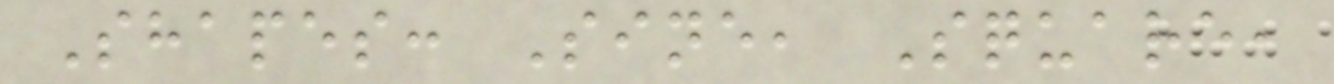Shapes: Sine, Square,
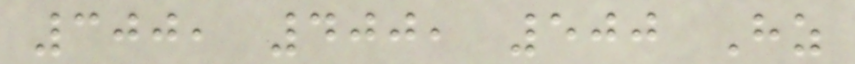300, 400, 500 Hz
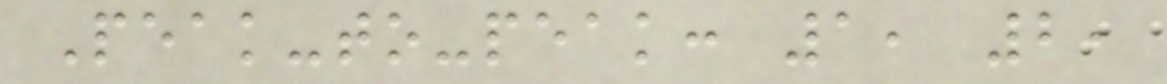Peak-to-peak: 1, 2,
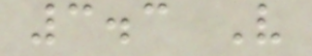3.3 V
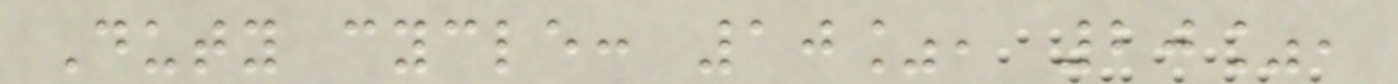Duty cycle: 10%, 20%,
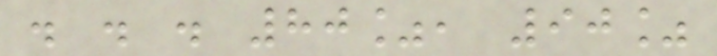. . . 80%, 90%
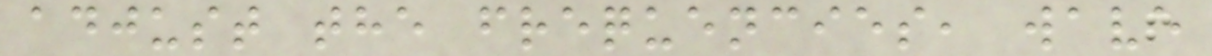adjust the frequencies, wave
